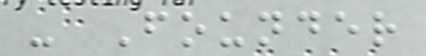- Founder
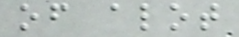of alot
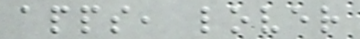apps, lover
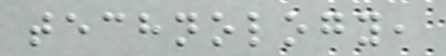technology,
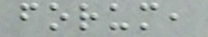forum,
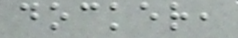docker,
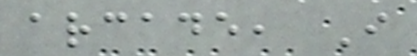arcade, I
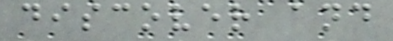discover and
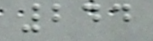244
